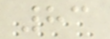83
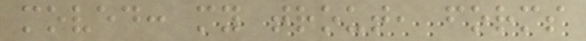moved: my trout, forms
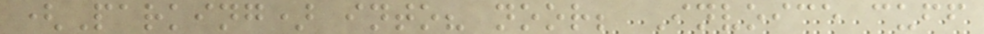(Parking) into? noor; Invoice cuff
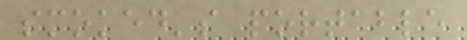smoked's portable
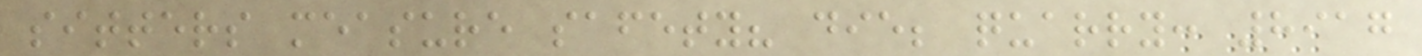sitters measure safety? die; quarry: 8917
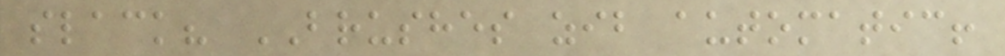slack? BRUSHES zib automatic!
